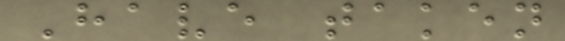Have taken
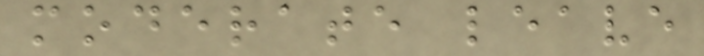moderate leave
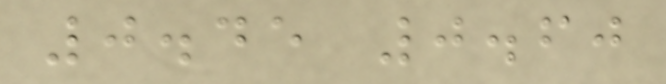0.45 0.60
